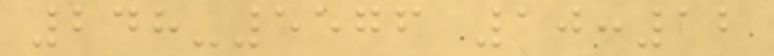248-5576 10:12
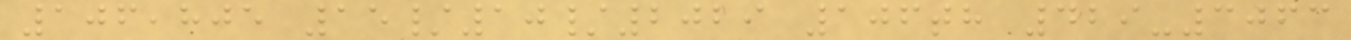106,805 15/10/2029 106th 429-3063
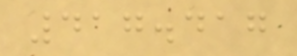417.417
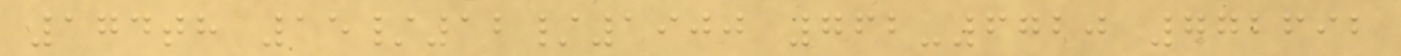174th 15/12/1900 762-6720 772692
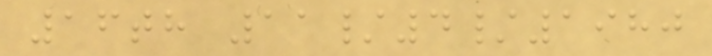16th 11/4/1980
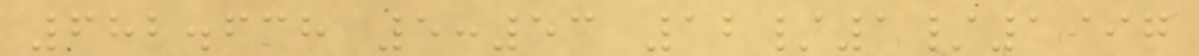682.638 5:53 12/1/1997
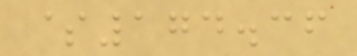$174.36
